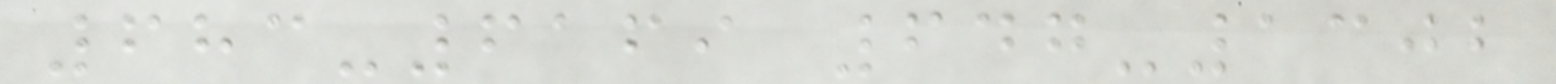683-6169 647-1302
